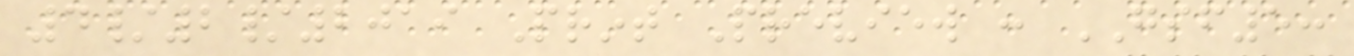4/2/2019 Print Preview : GSF5:
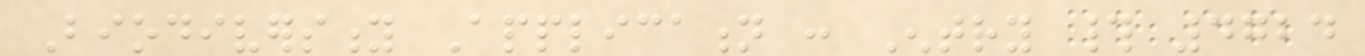Biodiversity Application : Entry # 4724
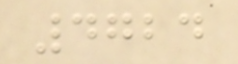4724
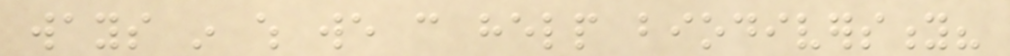ways in which we can help biodiversity?
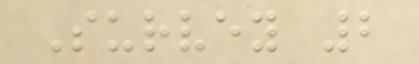Survey 2
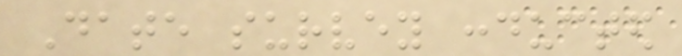Date survey conducted
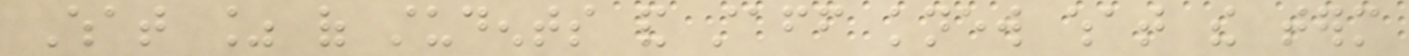What % of students and staff knew what the term
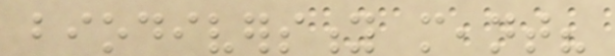biodiversity meant?
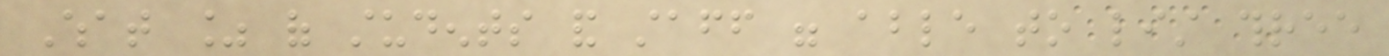What % of students and staff were able to list three
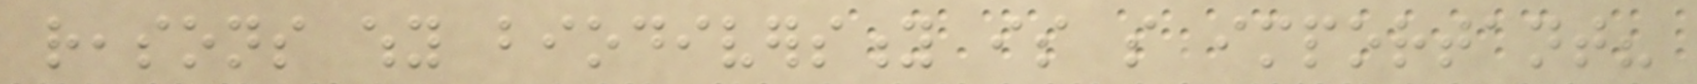reasons why biodiversity is so important?
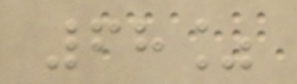68%
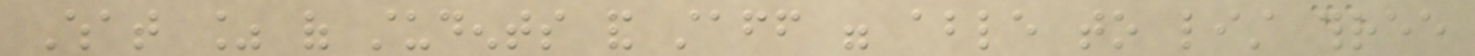What % of students and staff were able to list three
